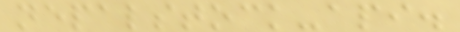nepalstock-api.
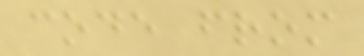code from
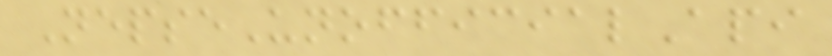NepseUnofficialApi
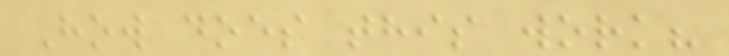How does this work?
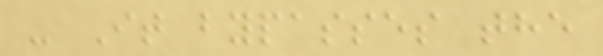- It bypasses the
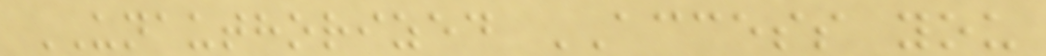UNAUTHORIZED ACCESS you
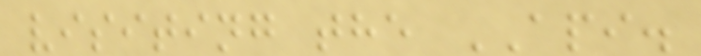visiting the API.
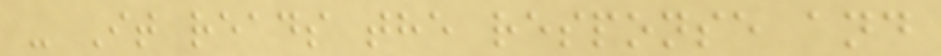- It reads the response and
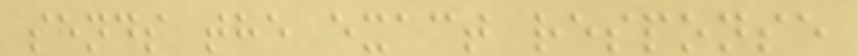sends the exact response
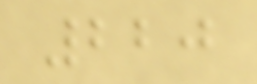220
